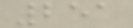251
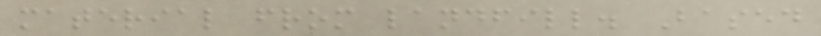material from landfill. Based
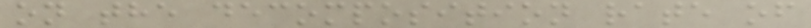on the decomposition rate of
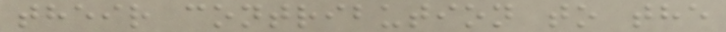their contribution to the
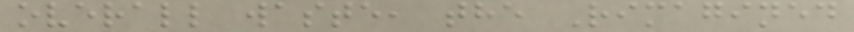overall waste, the Rimagined
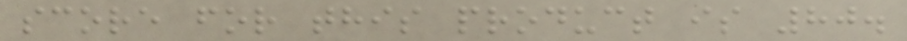score for this product is 80.
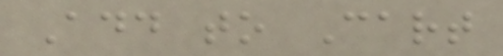Add to Cart
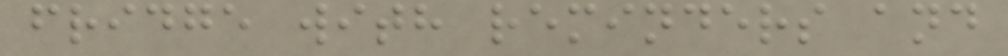fridge with reminders and
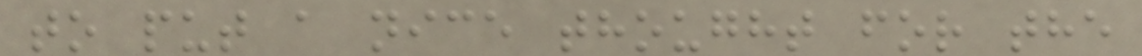to put a nice thought for the
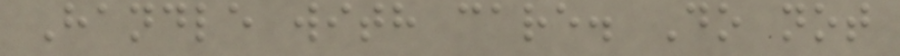Handle with care. Do not
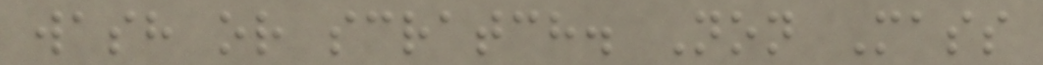wash or scratch. Non Mass
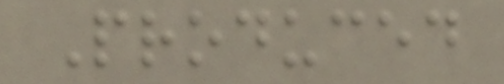Produced
